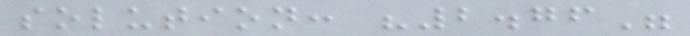solution: "2.76"
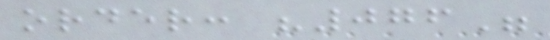order: "076"
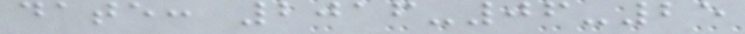date: 2016-06-25
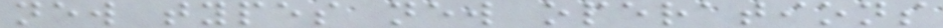new types new operations
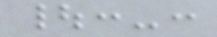|:-:
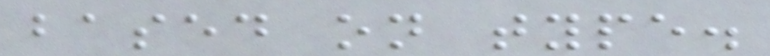based on type.
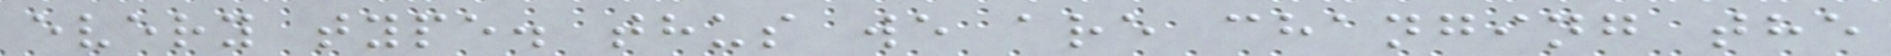every type. thus we are changing the
